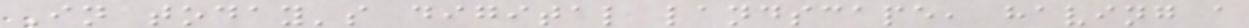In today's digital landscape, having a
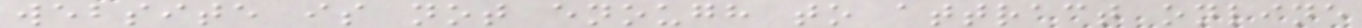website is not enough to attract online
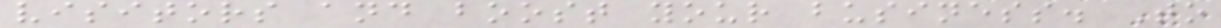visitors and boost your business. To
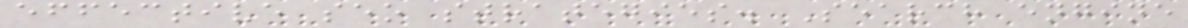effective seo strategies. Search engine
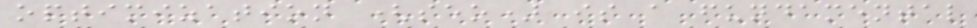optimization (seo) is a fundamental
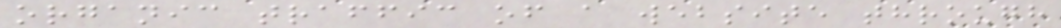organic traffic of a website through
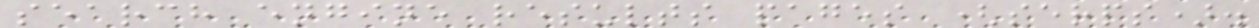search engine results pages (serps).
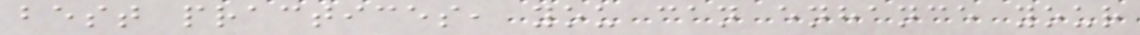best practices, you can enhance your
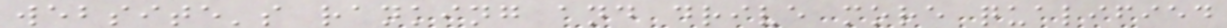website's ranking and drive more qualified
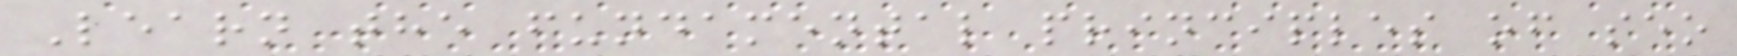Learn the fundamental principles of seo
